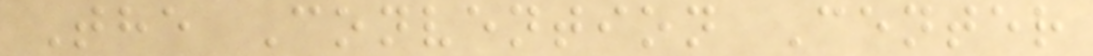The Convention Center
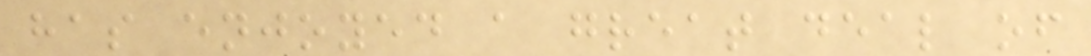has enjoyed a great deal of
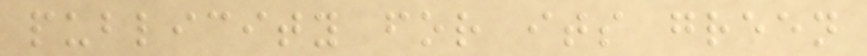publicity for its green
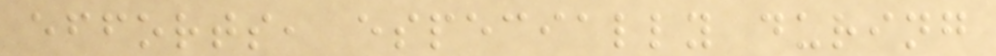efforts, especially during
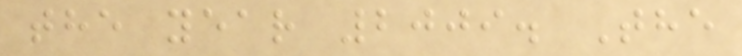the year 2009. The
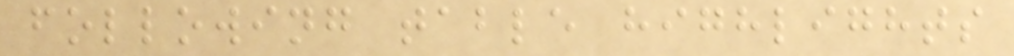following table highlights
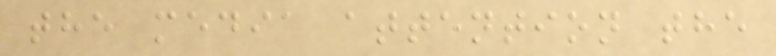the media attention the
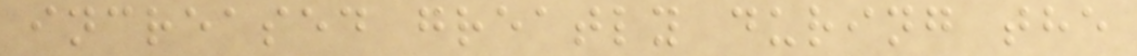increased greatly during the
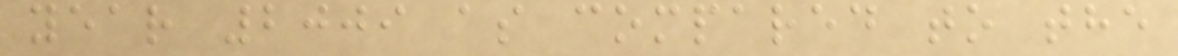year 2009 as compared to the
